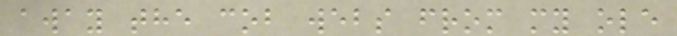away the cob webs from my ole
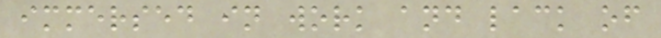immersed in work and lack of
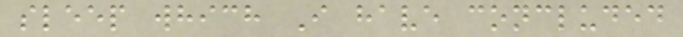sleep which I have concluded
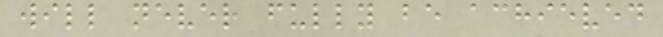will never fully be achieved
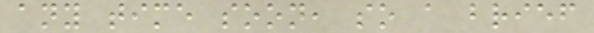any time soon, so a brief
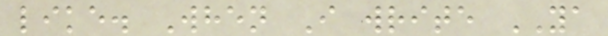like. When I write YA
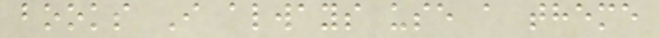books I always use a theme
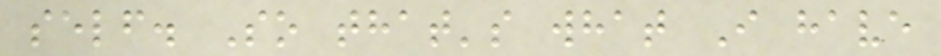self. So that's what I have
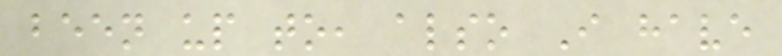been up to, also I have
